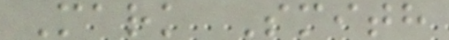Mark Smith
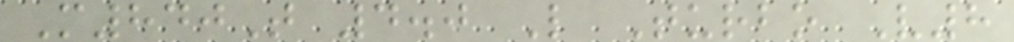M840T 4.0 L Turbo V8
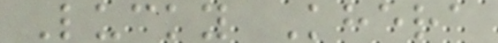Lucky Khera
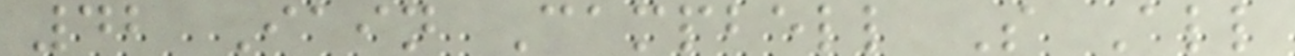42 Iain Campbell S All
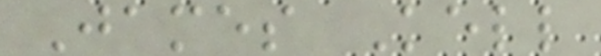James Kell
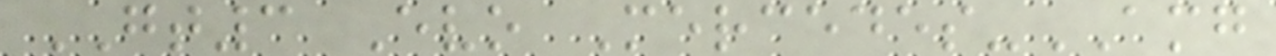GT3 Evo Mercedes-AMG
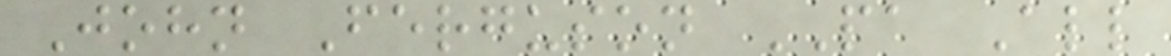John Ferguson PA All
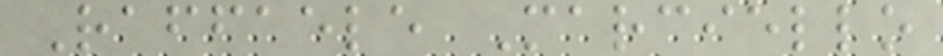Raffaele Marciello
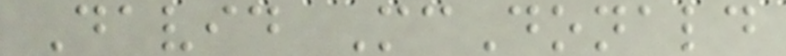David McDonald
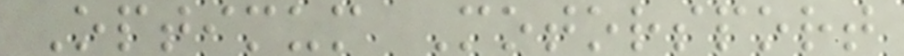Optimum Motorsport
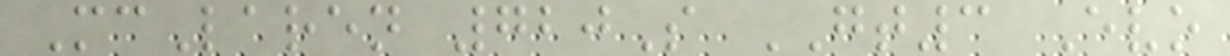McLaren 720S GT3 Evo
